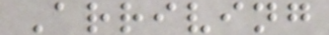Arriving
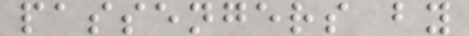passengers by
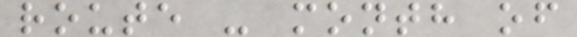route - month of
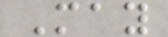May
